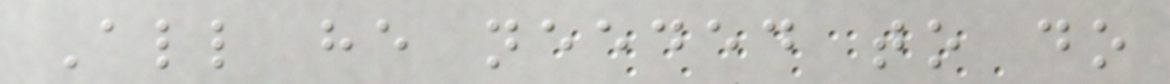All he needed to do
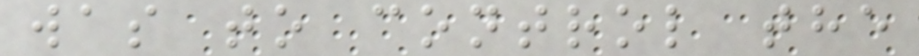was to control the
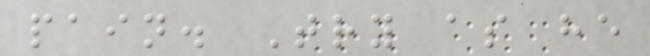pain. Try as he
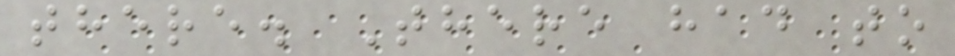there. There had to
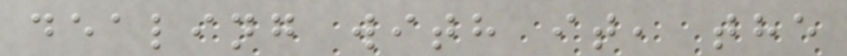dealing with it, the
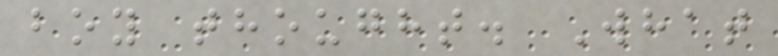boy thought. What
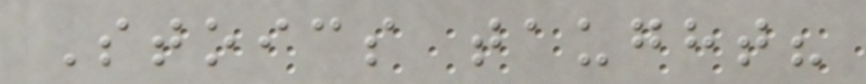Stoics taught?
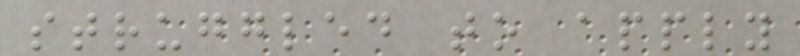struggled to apply
